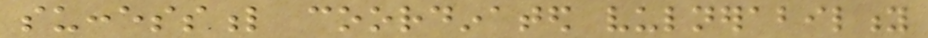successful coordinated vulnerability
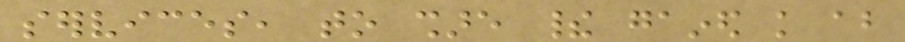services, to share their gained knowledge about
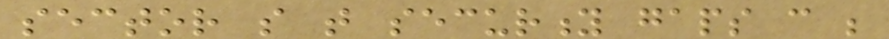sector so that security gaps can be
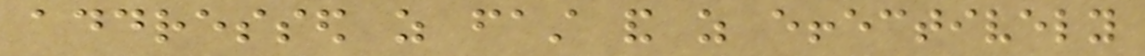addressed as fast and as effectively
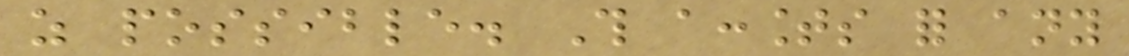as possible. This accounts for any
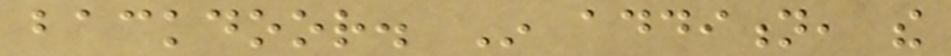backdoor. In addition, the
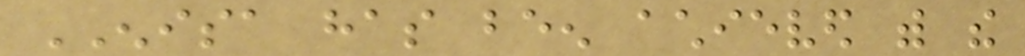ENISA has been achieved with the
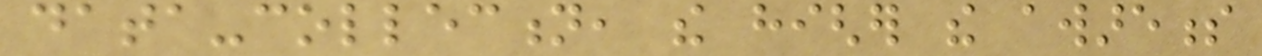data-collection, the higher the awareness
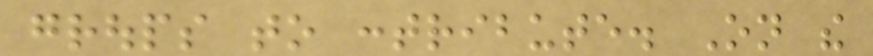groups to contribute. On the
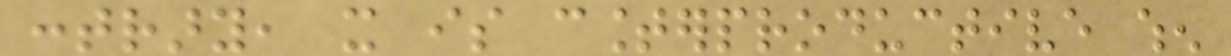contrary, it is counterproductive when
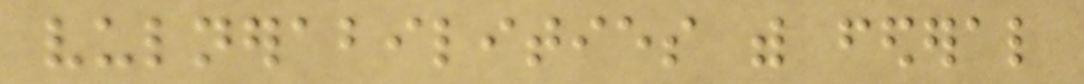vulnerabilities with federal
